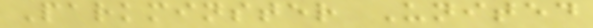Parkminster United
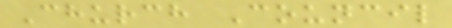Church Council
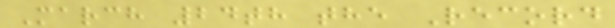March 24th the Record
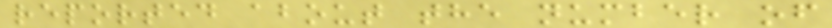reported about the number of
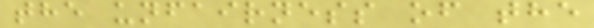the unfairness of the
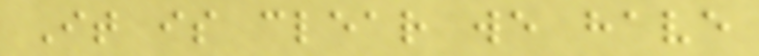It is clear we have
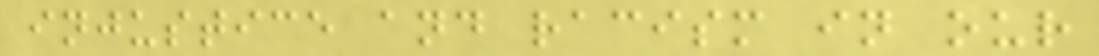injustice and racism in our
